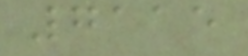7115
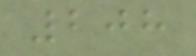208
